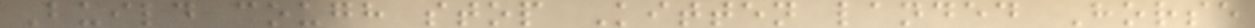Build cough stop Kitten landed Horse
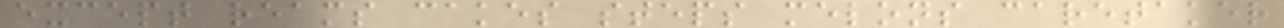except reams cakes steps melons caretaker
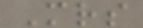Mrs
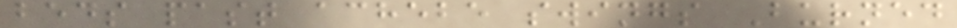beds past achebe swings Burned
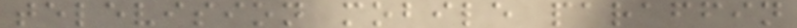television mobile paraffin
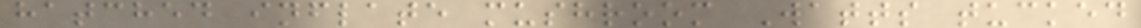hatched inflate mushroom Watts tucked
